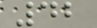42
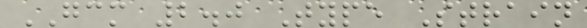GCM 2.0 Type Strain
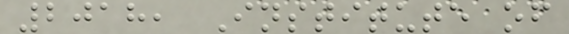2018, Institute of
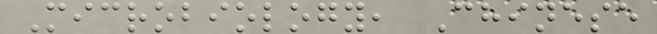Microbiology, Chinese
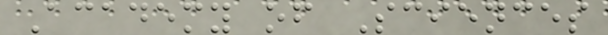Academy of Sciences
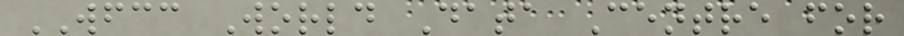WFCC World Data Centre for
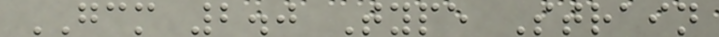GCM 2.0 Type Strain
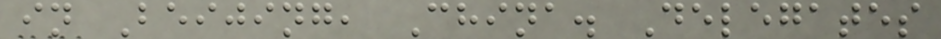in Beijing, China. Delegates
